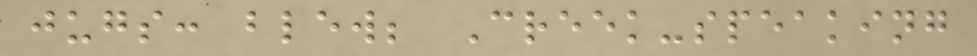jugs: blew; Creek-speaking
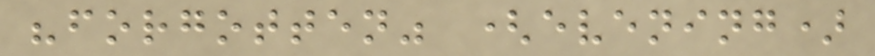"forgotten" (evening)
